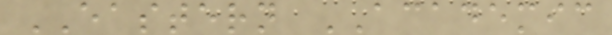EASTERN ACADEMIC
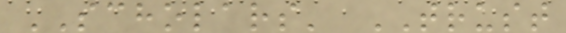SCHOLARS' TRUST
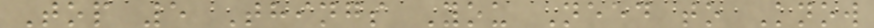Top 5 Things You Need to Know
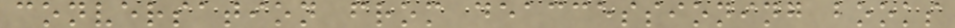conversation from deaccessioning books
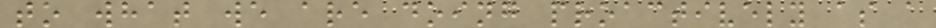to what we are doing proactively as a
